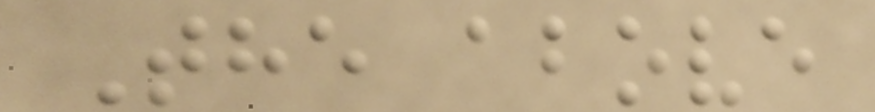The above
